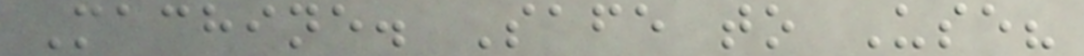Machine. Safe to Use?
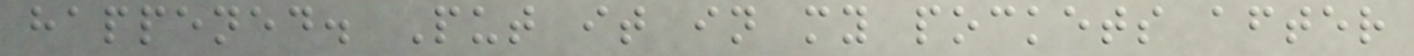happened. Put it in my pockets after
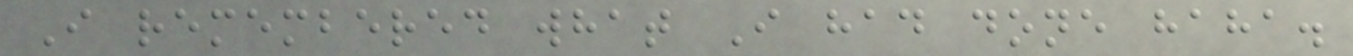I remembered what I had done haha.
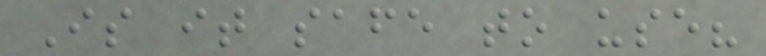Is it safe to use?
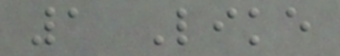1 Like
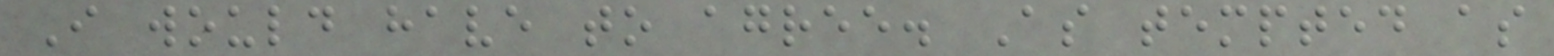I would have to agree. As tempted as
